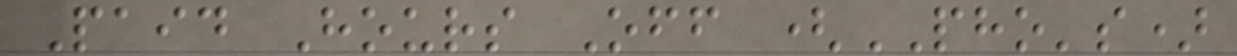Paid Hours Off (PHO's)
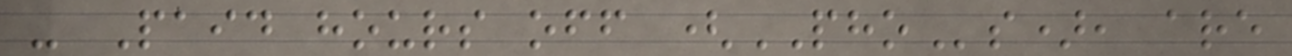- Paid hours off (PHOs), are
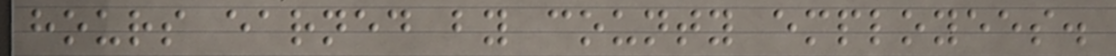hours earned by county employees.
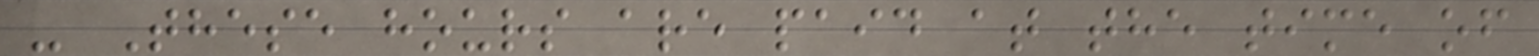- These hours are paid at the time of
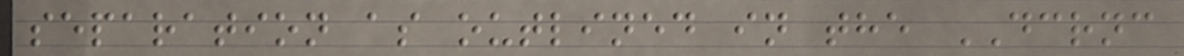separation as outlined in the DCRNC
